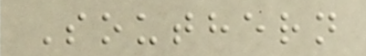Southern
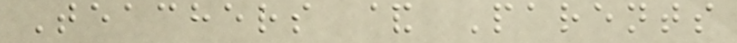Teachers & Parents
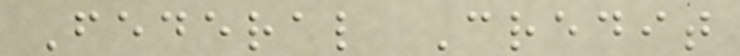Federal Credit
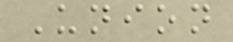Union
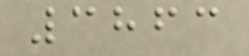3863
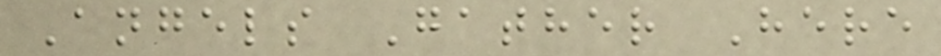Angels Gather Here
